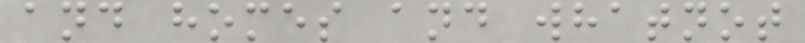and homes and whatnot
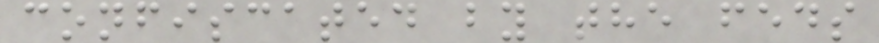confiscated by the feds
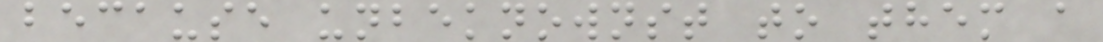because unbeknownst to them a
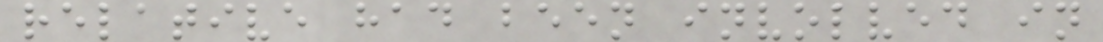relative had been involved in
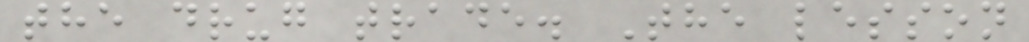the drug trade. The lesson
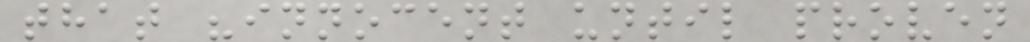that "innocent until proven
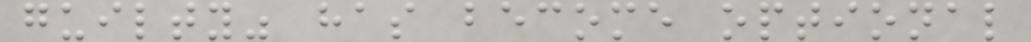guilty" has become optional
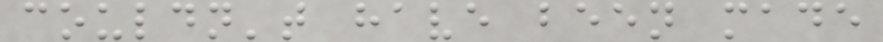couldn't have been made
